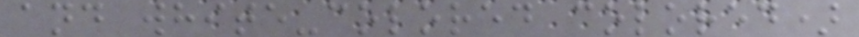and white-colored colored)
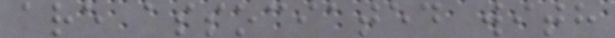are associated with
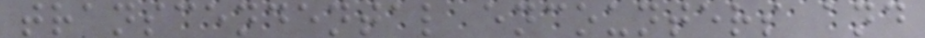transcendental encounters and
